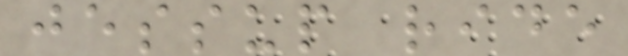jessup ride
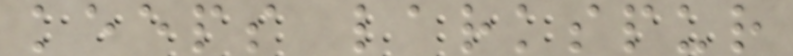keeps larkspur
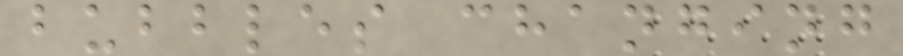bubbles changing
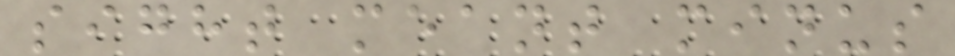sight meant minus
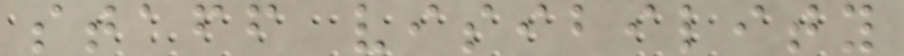staff visibility
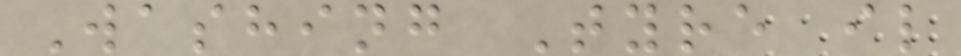Washing Tyre il
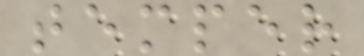temper
